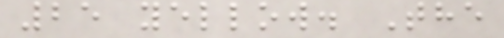25 yellow. The
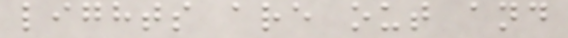lights are out and
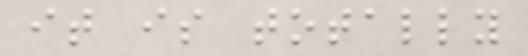it is totally
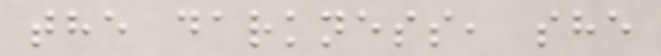the darkness, she
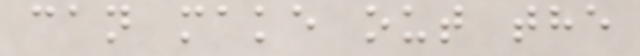can make out the
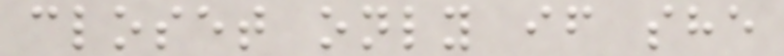closet only if she
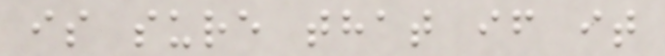is sure that if it
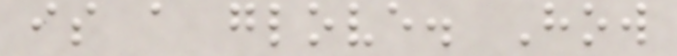is a glove. How
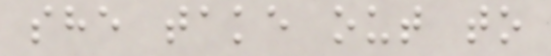she take out to
